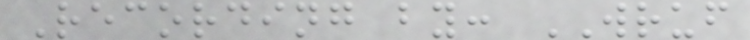Recording by: WRUF
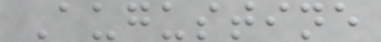Augustine
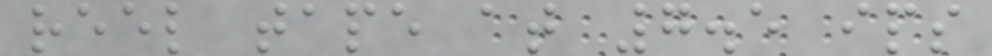reel tape at 7.5 ips
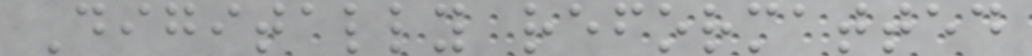Digitally reformatted
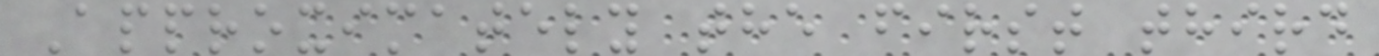Approximately the first third
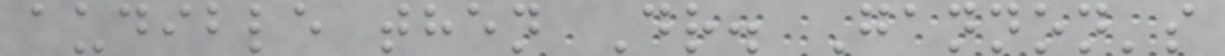audible then Dr. Gannon's
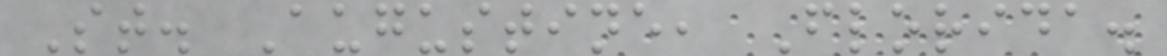St. Augustine, Florida.
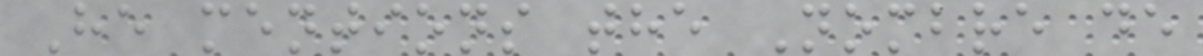He mentions the Nombre de
